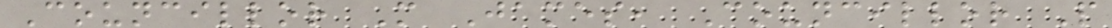Councillor M James, Councillor P
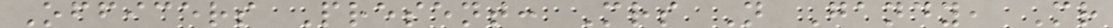Officers Present: Mrs N Gandy, Mr
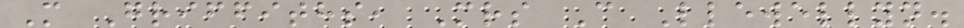M Griffiths, Mrs C Llewellyn.
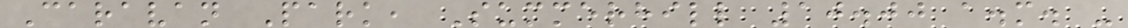Caravan Park, Summerhill 10.00 a.m. -
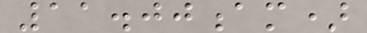11.00am)
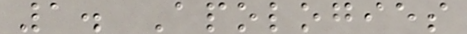1. Apologies
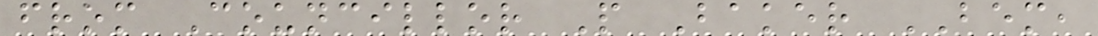from Councillor P Baker BEM,
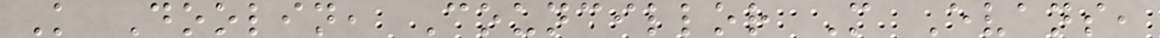K Doolin, Councillor M Evans,
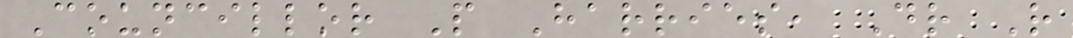Councillor P Harries, Dr R
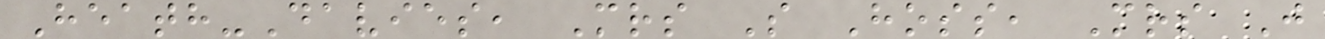Heath-Davies, Mrs S Hoss, Mrs J
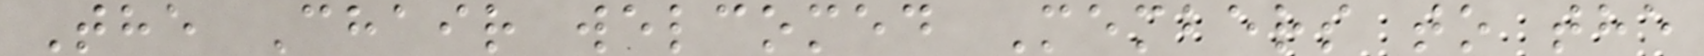The Chair welcomed Members to the
